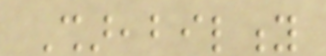Shareability
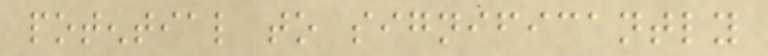potential to significantly
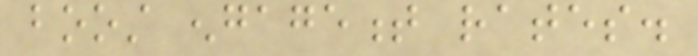boost engagement rates.
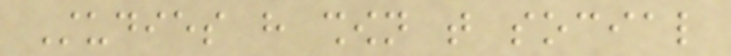Studies have shown that social
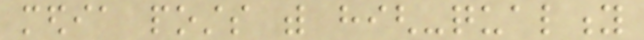media posts with high-quality
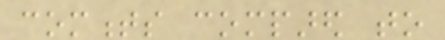comments compared to
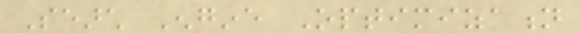Search Engine Optimization
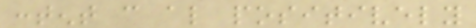content can also positively
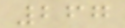267
